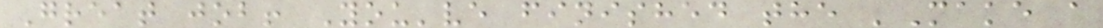Great job! You've finished the 'Make a
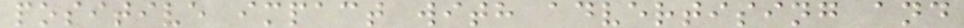positive impact with advertising and
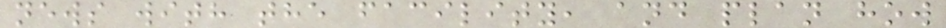news with the facility, and plan how
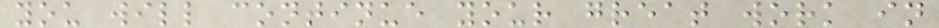you will continue your great work in
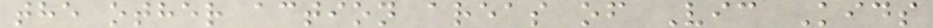the other action areas of Vic Kids
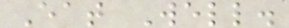Eat Well.
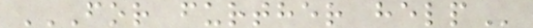FOR FURTHER HELP
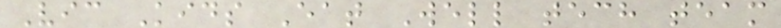Vic Kids Eat Well tech team
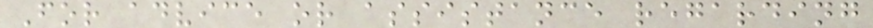For advice or assistance regarding
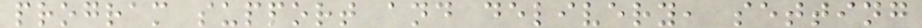program support and delivery, setting
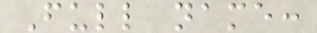Full name:
